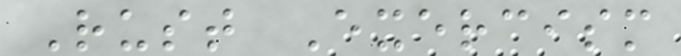Rust Exercism
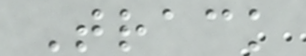Track
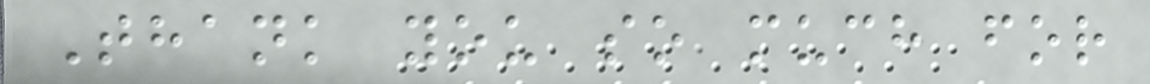Thank you so much for
